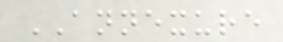ANNEXURE
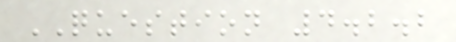QUESTION 4.2.2
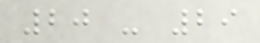20 - 29
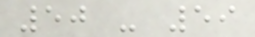50 - 59
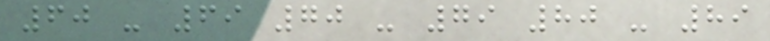60 - 69 70 - 79 80 - 89
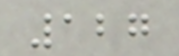127
